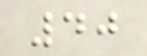40
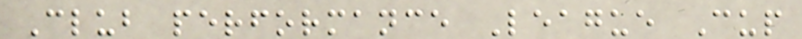Club performance League Cup
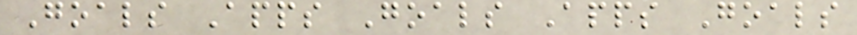Goals Apps Goals Apps Goals
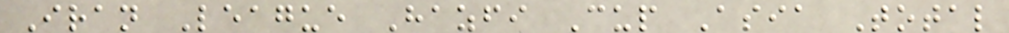Iran League Hazfi Cup Asia Total
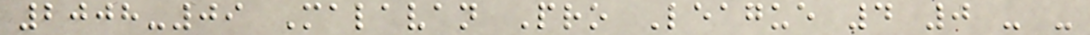2008-09 Malavan Pro League 4 0 - -
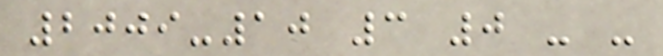2009-10 3 0 - -
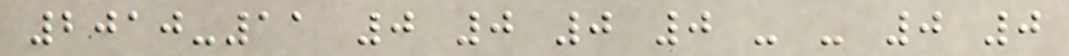2010-11 0 0 0 0 - - 0 0
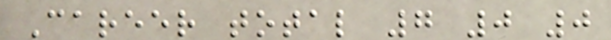Career total 7 0 0
